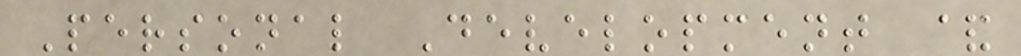Personal Development &
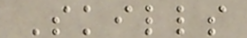Skills
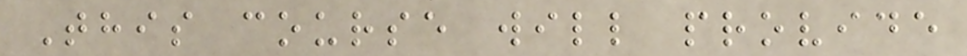This course will provide
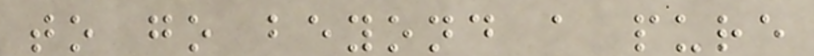to go beyond a pure
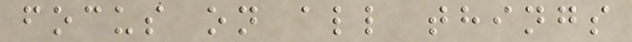focus on all things
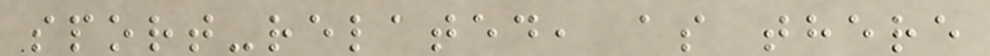sport-related, as there
